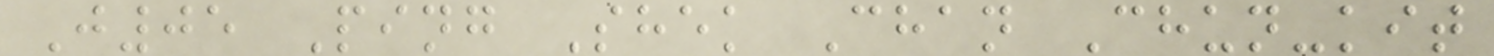J05 Ping Shek Chan Chun-kit
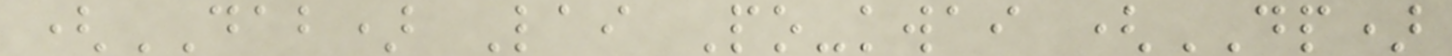(DAB) Lai Po-kwai (DP)
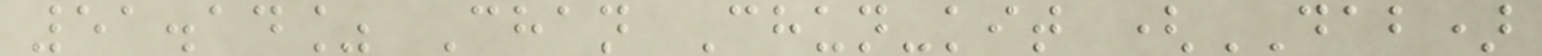51.14% Chan Chun-kit (DAB)
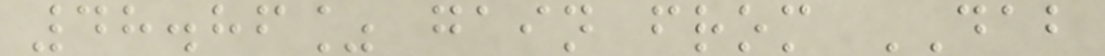48.86% gain from DAB
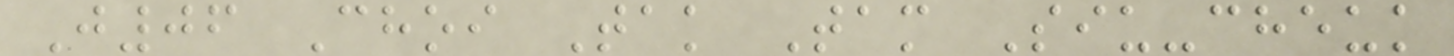J06 Choi Tak Tam Siu-cheuk
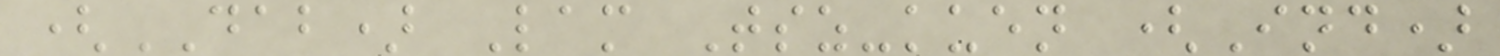(DAB) Lam Tsz-kuen (Ind)
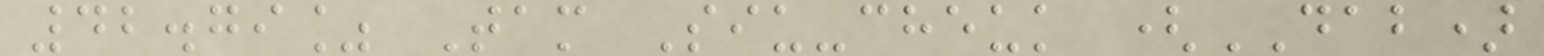42.79% Tam Siu-cheuk (DAB)
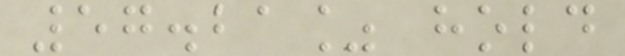57.21% hold
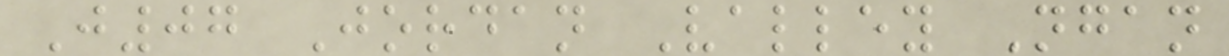J07 Jordan Valley Ngan
